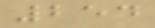254
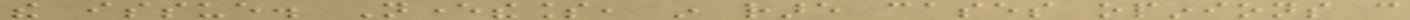the issue. Nevertheless, in rare cases opinions can
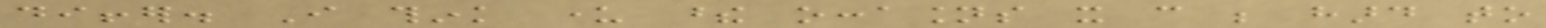differ. I think under these occasions it can be hard to
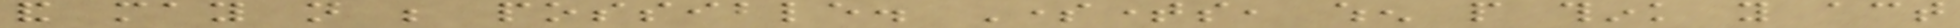and may not be possible. Sometimes, when people think you act
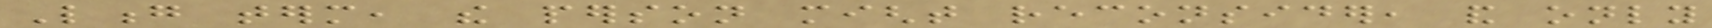Long term, the person might reconsider, and only
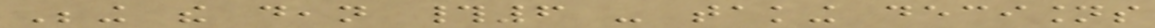Being the dean #6 - taking decisions
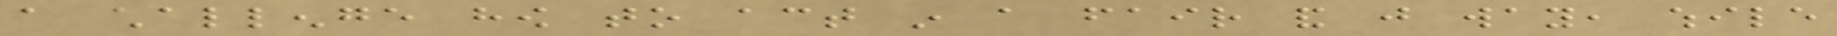a challenge how to act in a fair and just way, while
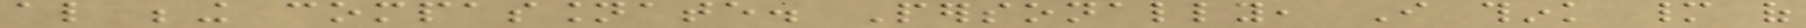also being compassionate. Personally, I think many of
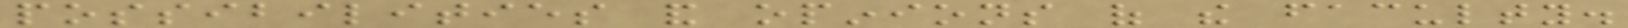possibilities and opinions of the faculty.
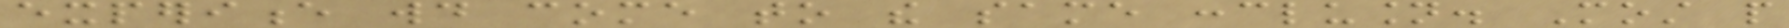experience would come to the same conclusion. Most people
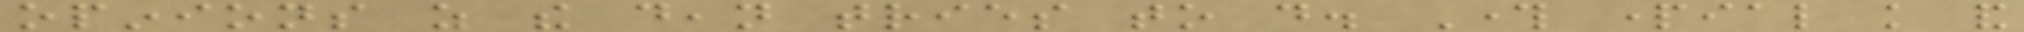opinions as the dean tries to do. Through partial knowledge and
